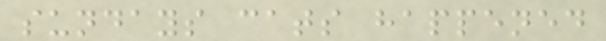sundays cats happened
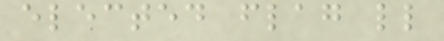elected flag ll
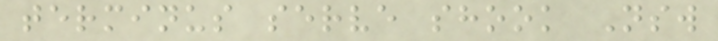terminus serve shook Nsw
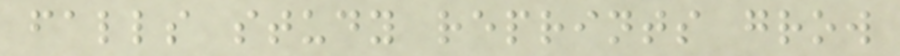falls study reprints grow
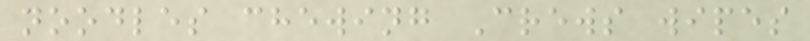noodles chewing Crews wipes
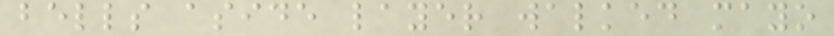bells aside layer walked mayo
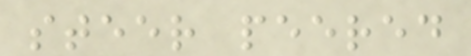steer peered
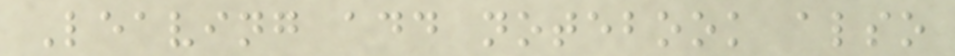Leaving add notebook also
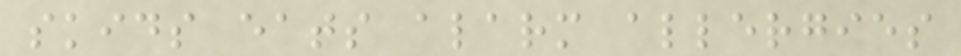skids eats alarm allergies
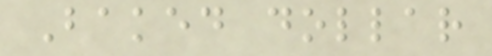Baked dollar
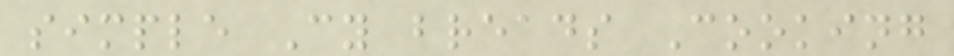simple Cy breads Cooking
